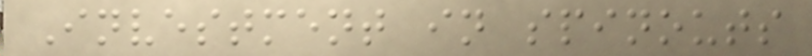Investment in spinouts
